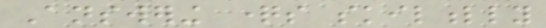Answering questions skilfully
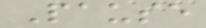Pause
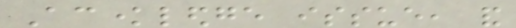Acknowledge issue, and
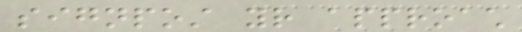signpost your approach
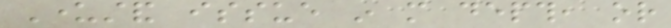Understand issue in more depth, or
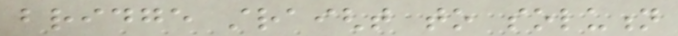bridge straight to solution
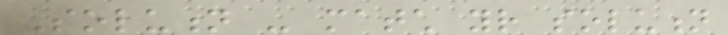Solution - match your solution
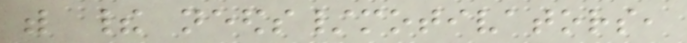with their needs/motivators,
